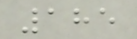185
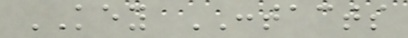KEY CONTACTS
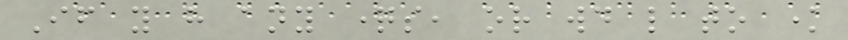If you have any questions, or would like to know
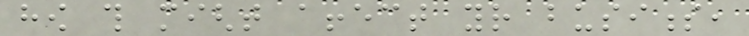how this might affect your business,
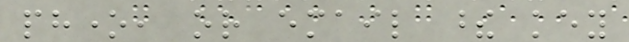phone, or email these key
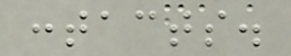contacts.
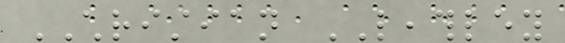CHRISTIAN LEATHLEY
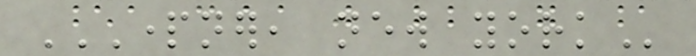PARTNER, NEW YORK
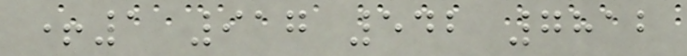+1 917 542 7812
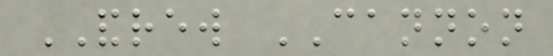ANDREW CANNON
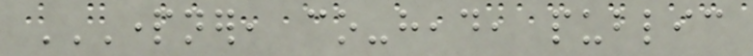PARTNER, CO-HEAD, PUBLIC
